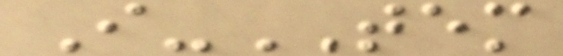I-TEM
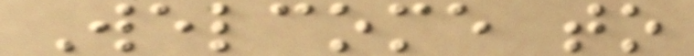Welcome to
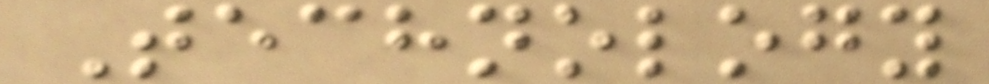Technology
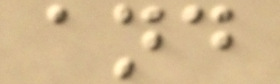and
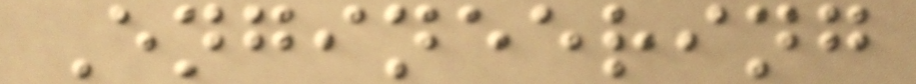Engineering
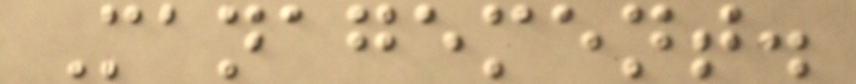Management.
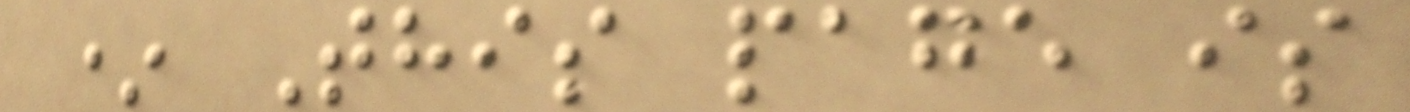* This page is
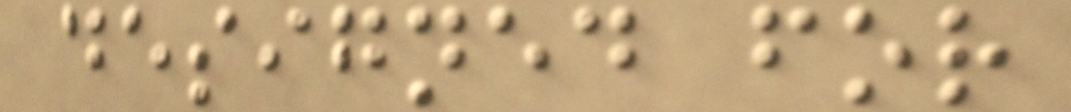designed for
